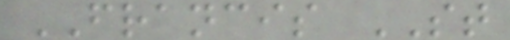FRANCIS ST
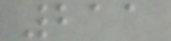211
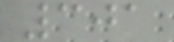301
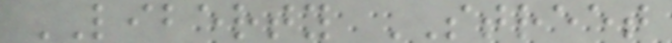LIBERTY STREET
